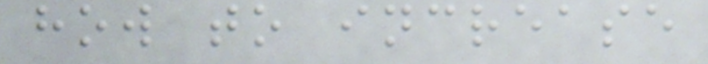how to increase
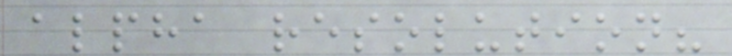alpha resolution?
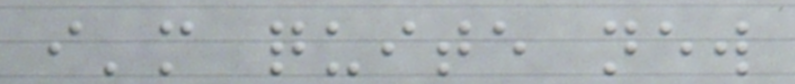i'm quite new
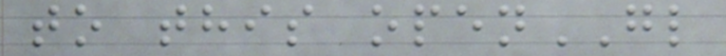to this openGL
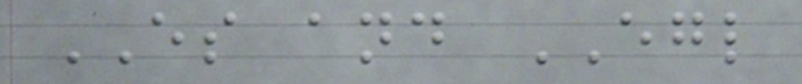ES and EGL
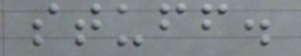stuff.
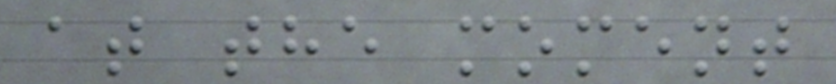at the moment
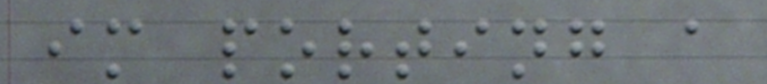im porting a
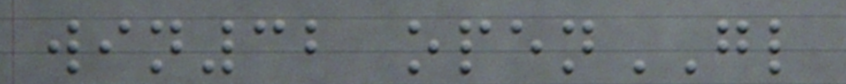win32 openGL
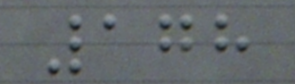178
